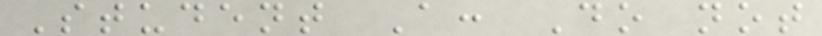Student A: Do not
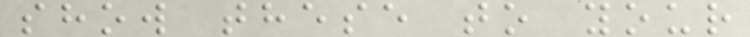show these to your
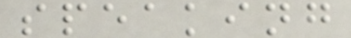speaking
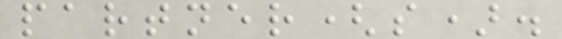partner(s).
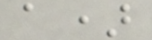a)
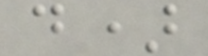d)
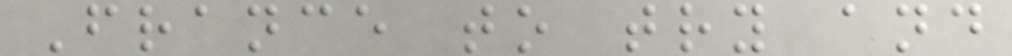France to try and
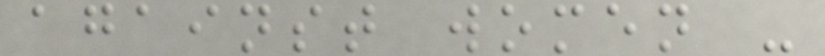against women -
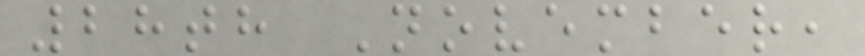28th November,
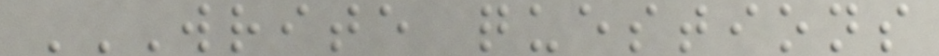WRITE QUESTIONS
